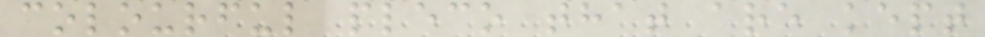colourful pleco that are kept
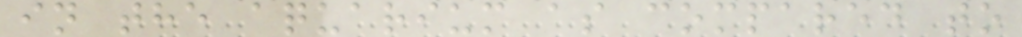in the aquarium as compared to
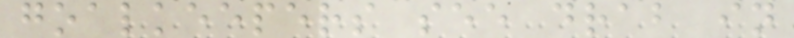goalkeepers see drab in
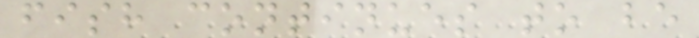fish continues to be
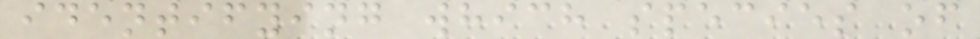identifying which species of
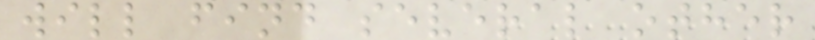will find several other
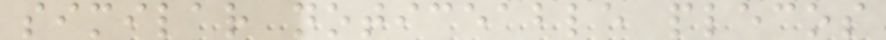similar noticeable plecos
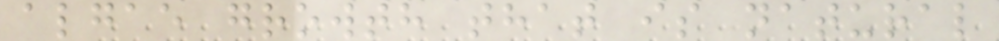algae growth that is natural
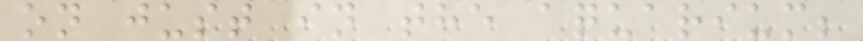on just in the aquarium;
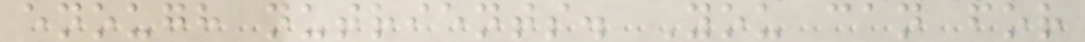enough nutrients. You can for
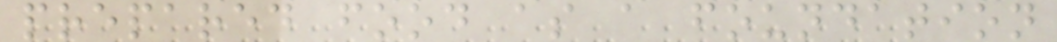prepared food as a foundation
